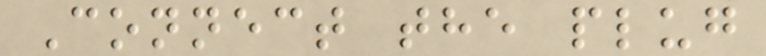Connect the plug
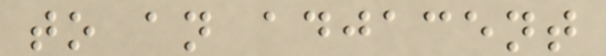to an adjacent
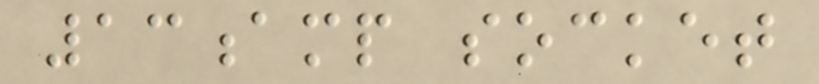13amp socket
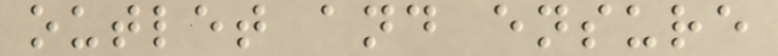outlet and ensure
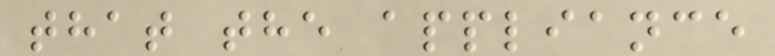that the appliance
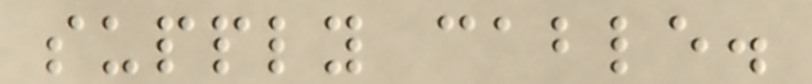supply cable.
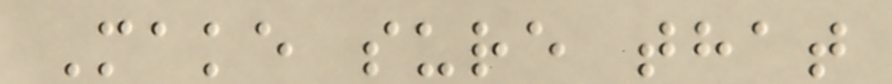Make sure that
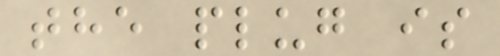the plug is
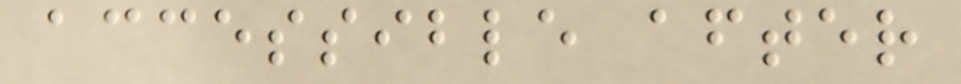accessible after
